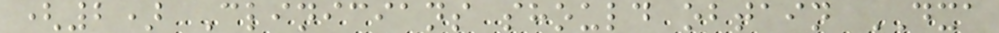(2) Clinicians should obtain DXA
